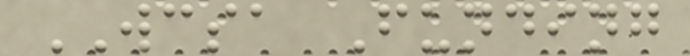WCSA Funding
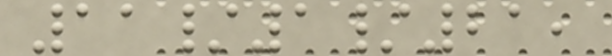11/1/21,
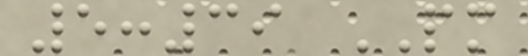5:39 PM
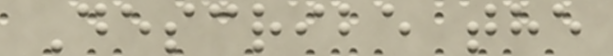Describe the
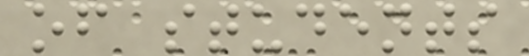of students
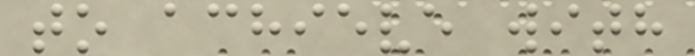to achieve with
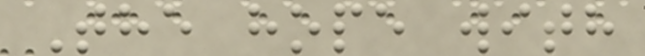The hope with
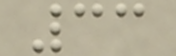33
